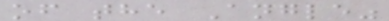of the Angle"
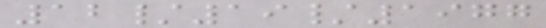12/19/1977
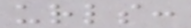urls:
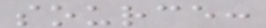source:
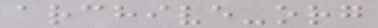archive-org
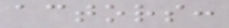actors:
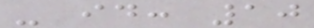- id: 10
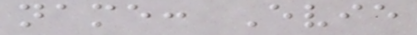name: Evie
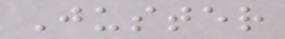Juster
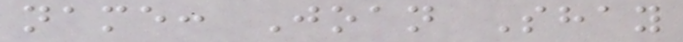name: Joan Shay
